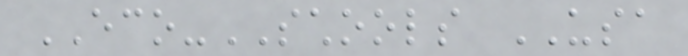ECO-SCHOOLS USA
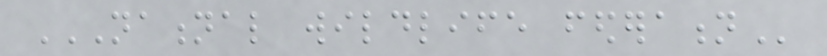NATIONAL WILDLIFE FEDERATION
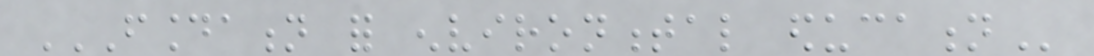FOUNDATION FOR ENVIRONMENTAL EDUCATION
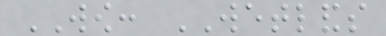WOW: WETLANDS
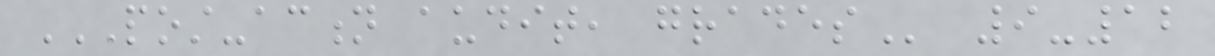POST-ACTION AUDIT, GRADES 9-12
